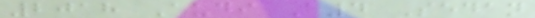2018 Audi A4 Sedan
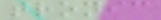tronic
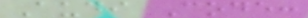Audi Code:
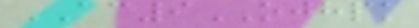AC9OJHPK
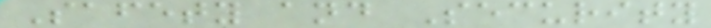Safety and Security
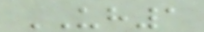UH1
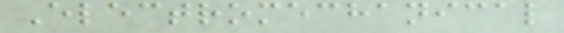Electromechanical
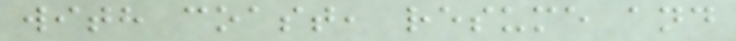with coast, resume and
